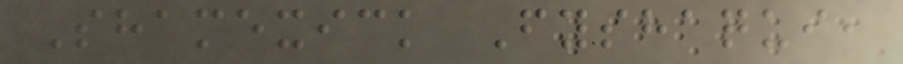Shamexick Fyshaqui,
